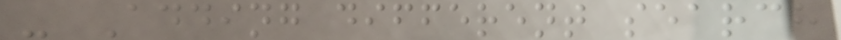- Adding different search
